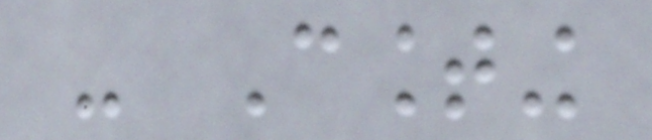- Counting
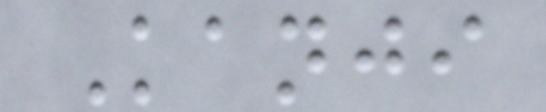Kanji
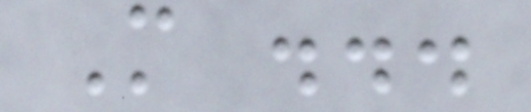More ...
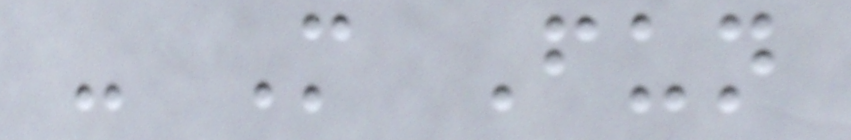- More Fun
